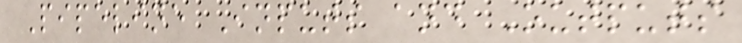Pipeline Inputs and Outputs
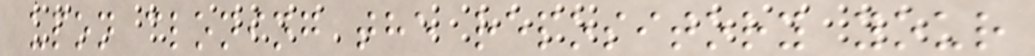upon cloning the repository your
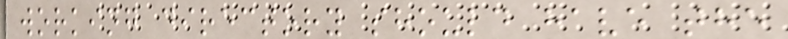working directory should have the
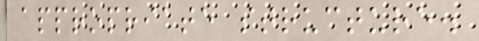appropriate structure.
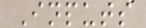Inputs
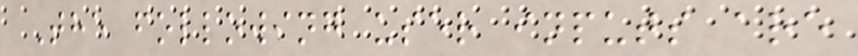The following user inputs are
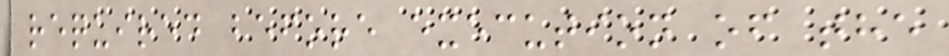required before execution of the
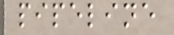pipeline
